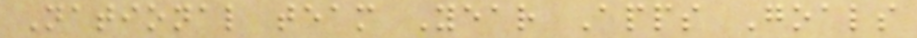National team Year Apps Goals
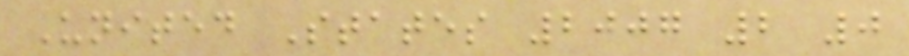United States 2007 2 0
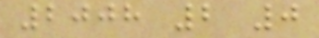2008 2 0
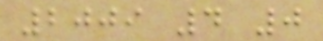2009 4 0
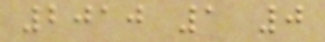2010 1 0
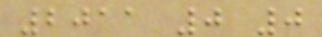2011 0 0
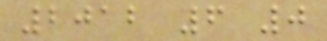2012 6 0
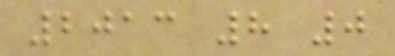2013 8 0
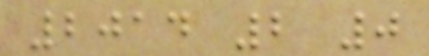2014 2 0
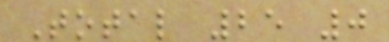Total 25 0
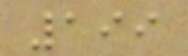199
